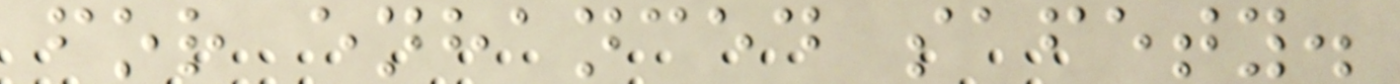for enhanced safety.
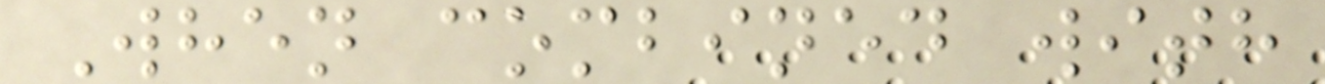When combined with
